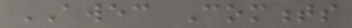AWEC Comments
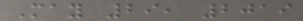May 29, 2019
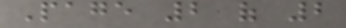Page 2 of 2
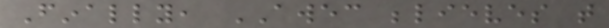Finally, AWEC believes that
